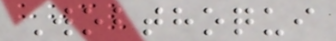Wobthoqui
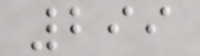299
